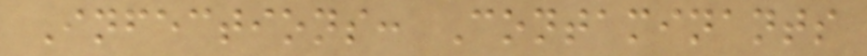Infections: Contaminants
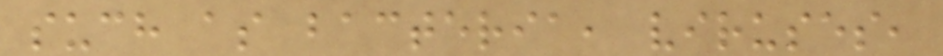such as bacteria, viruses,
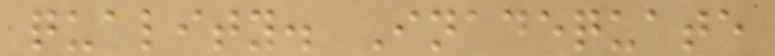quality. Inadequate
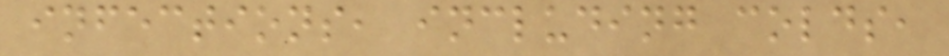infections, including colds,
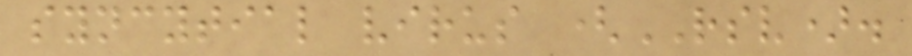syncytial virus (RSV).
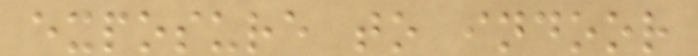exposure to indoor
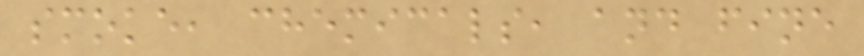smoke, chemicals, and fine
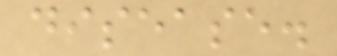disease.
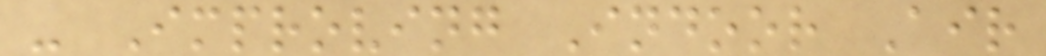- Improving Indoor Air
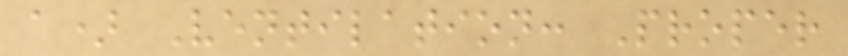a) Ventilation: Proper
